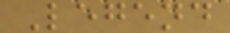Legend
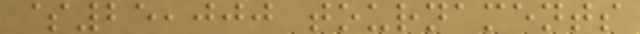$25,000 tournaments
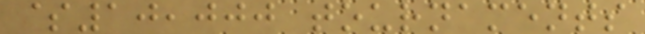$10,000 tournaments
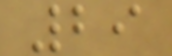29
